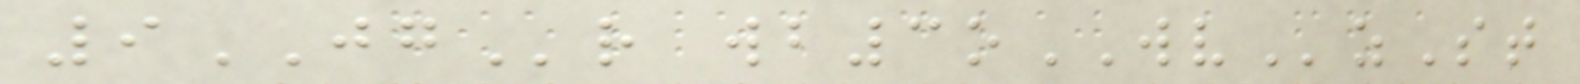9JGr wb3oWVzSt
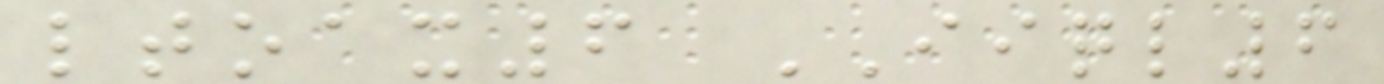ltoax6 IIQL6
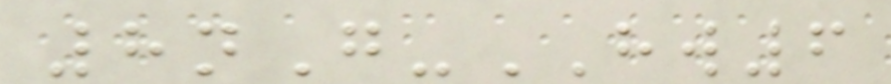8nG-HW6
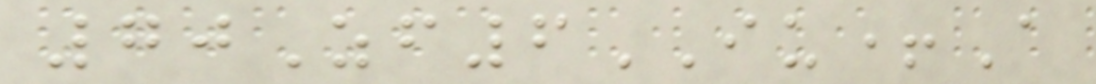70Zf6IU+A
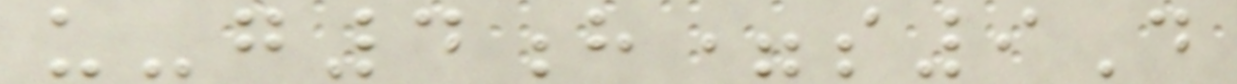u-g4h=s9D
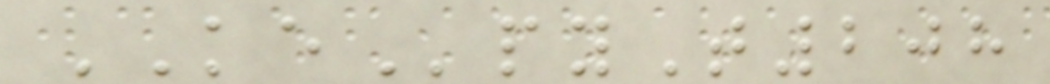KEpyT208
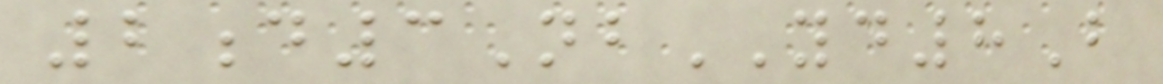2d3NbYD8B
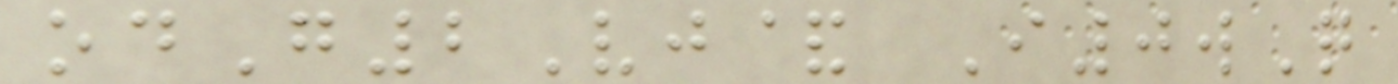odG2Vj& I0wQ
